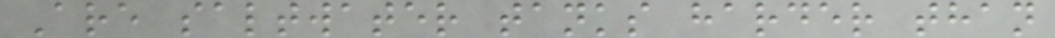Are saltwater tanks harder than
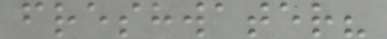freshwater?
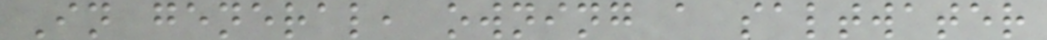In general, owning a saltwater
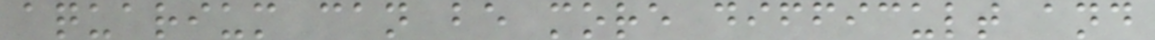aquarium can be more difficult and
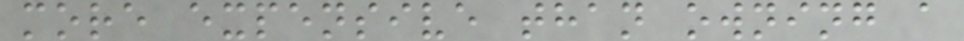more expensive than owning a
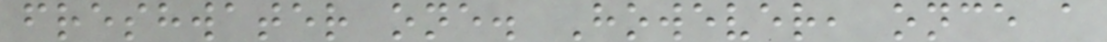freshwater one. However, once a
